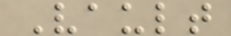Vault
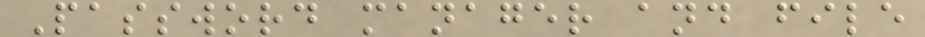Password manager and file
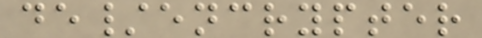de/encrypter
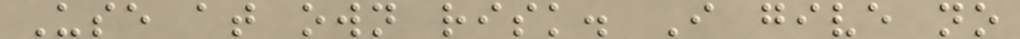Use at own risk. I give no
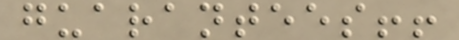guarantees!!
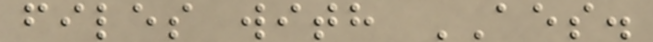files with AES.
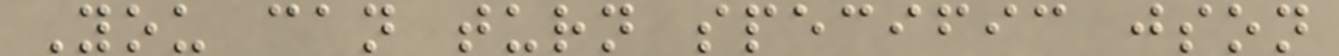You can turn specific json
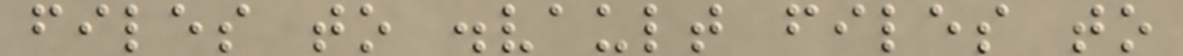files to .vault files to
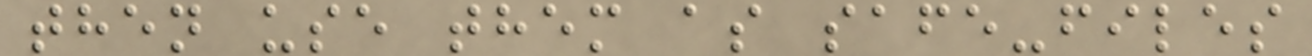then use them as safe-files
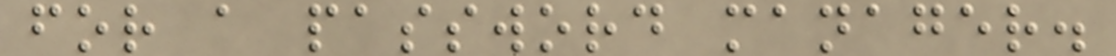for a password manager.
